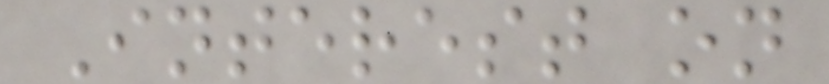Interest on
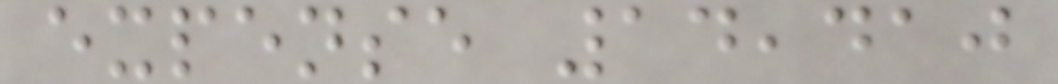expense 14,410
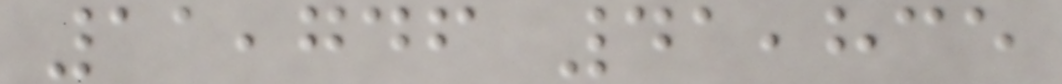11,746 41,835
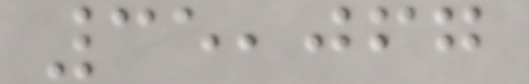35,067
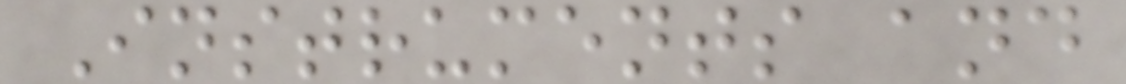Instruments and
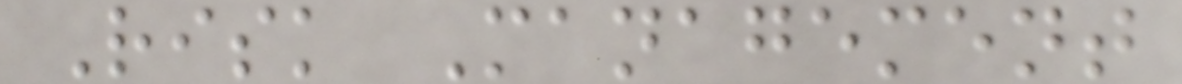Risk Management
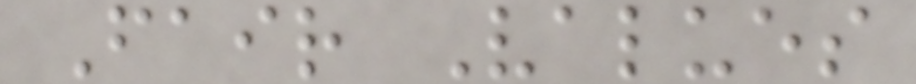Fair Values
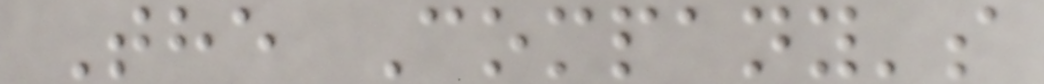The Company's
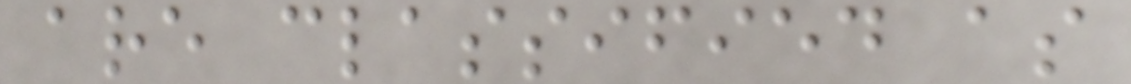are classified as
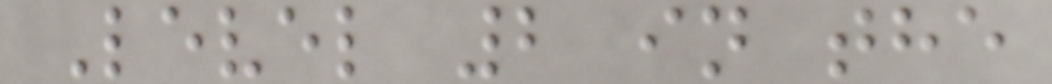Level 2 in the
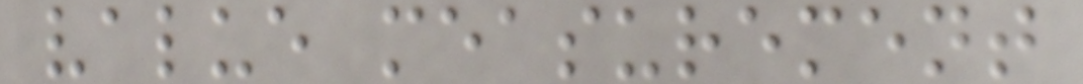value measurement
